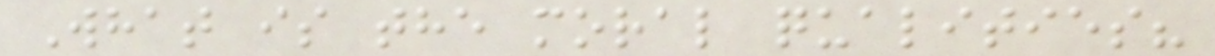What is the moral qualities?
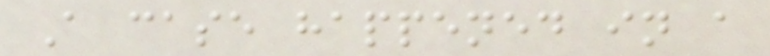A case happened in a
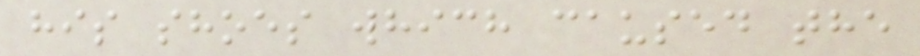his shoes which caused the
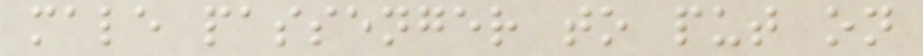male passenger to put on
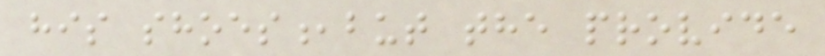his shoes,but the provide
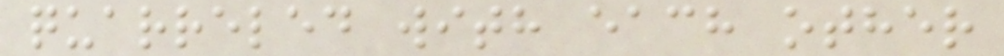quarreled with each other
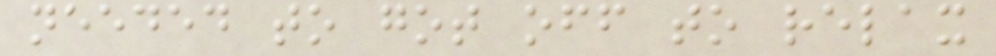needed to got off to relax
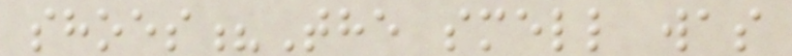shoes?The smell was
